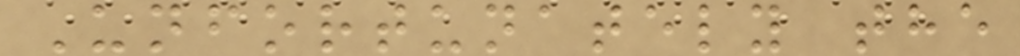Unfortunately the
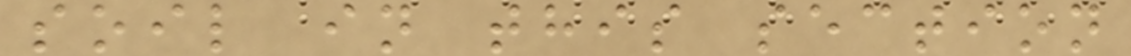soil in this section
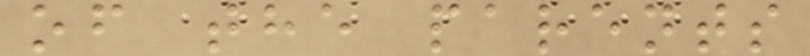of the parents
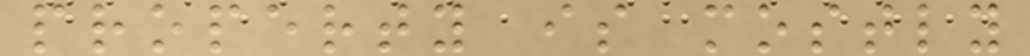property is mostly
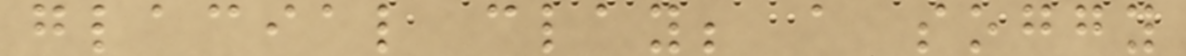glacial clay; a soggy
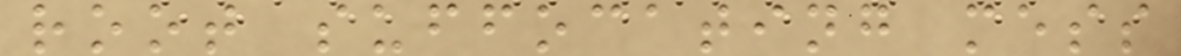root suffocating mess
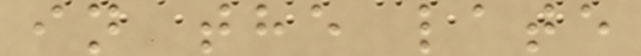in the late
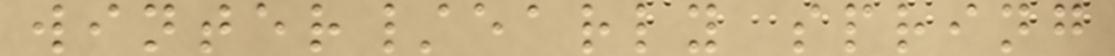winter/early spring
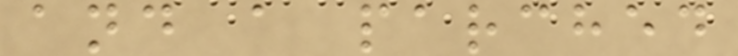and a parched
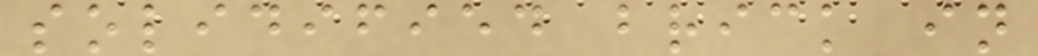solidified brick in
